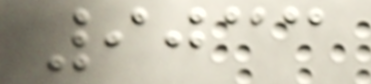9033
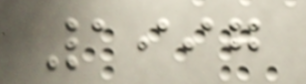1997
